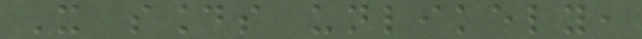It sounds unlikely,
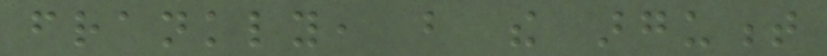frankly, but the argument
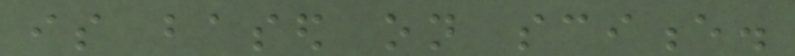is based on science.
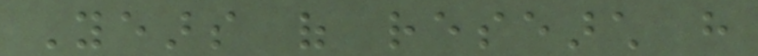Years of research have
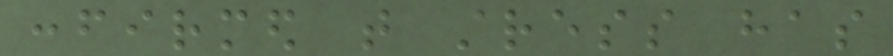confirmed that stress has
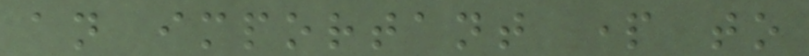an important part to
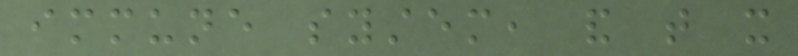immune system, and that it
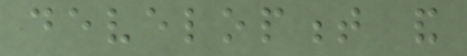development and
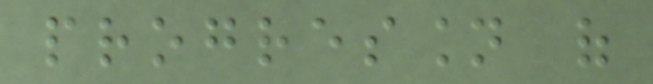progression of
